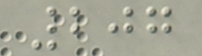207
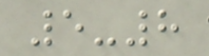5-8
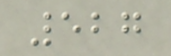527
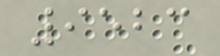9523
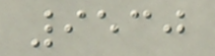9530
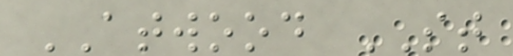ATWOOD ST
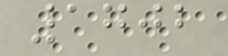1702
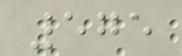575
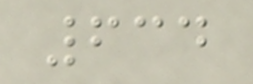634
